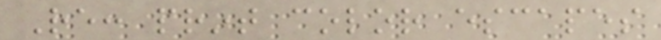Re: print color escapes
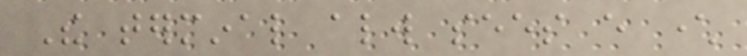The terminal always sees every character
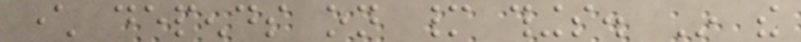character depends on many things. In the
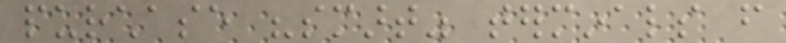purchase "smart" terminals from
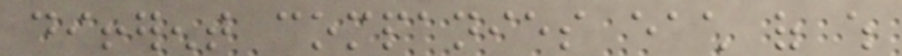different companies each of which
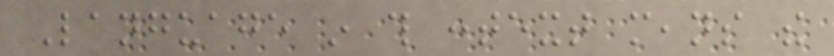Language in this context means the
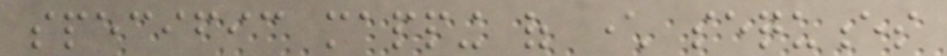specific mapping of character sequences
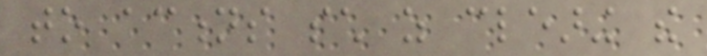to actions such as clearing the
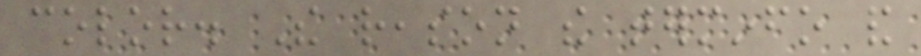color. The reason the terminfo and
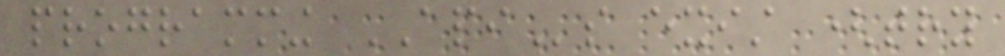programming APIs exist (try
